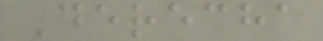Derecha
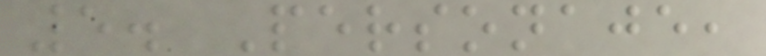5. Personaje,
